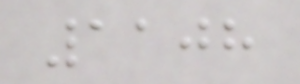1108
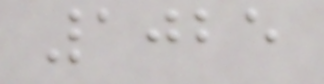1025
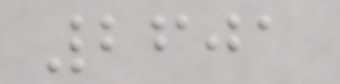2601
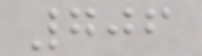706
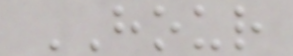HOUR
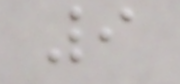9
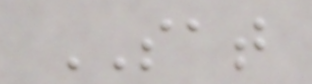SAT
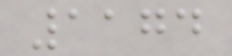1174
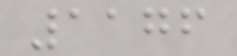1176
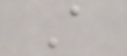A
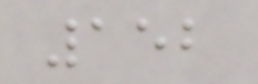152
